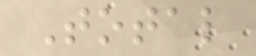Total
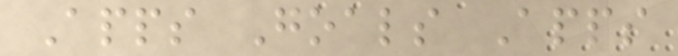Apps Goals Apps
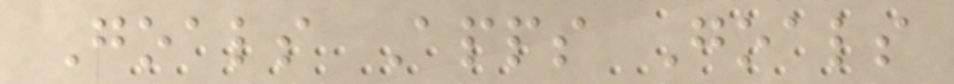Goals Apps Goals
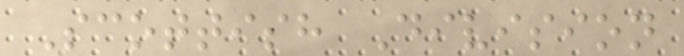Scottish Division
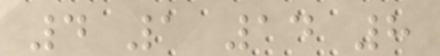4 1 14 8
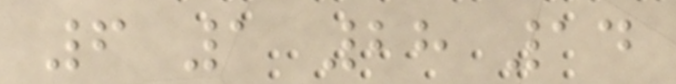6 1 28 14
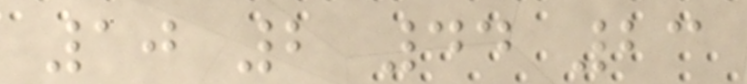10 2 44 23
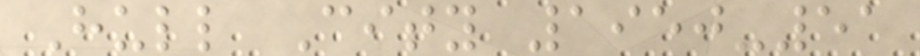Hull City 1950-51
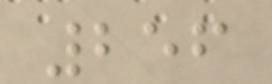256
